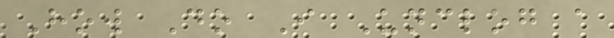How Do I Unclog a
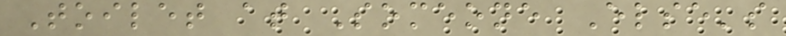Toilet at Someone Else's
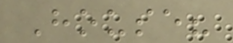House?
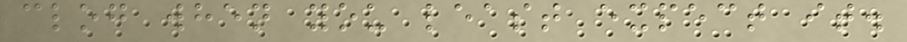clog when you least expect it.
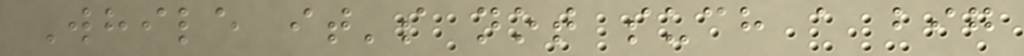While it's not such a big
